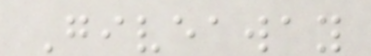Giveaway
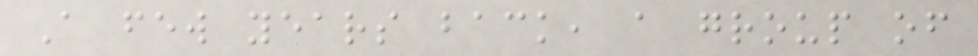A few years back, a group of
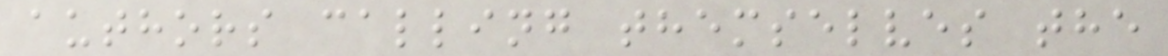authors calling themselves the
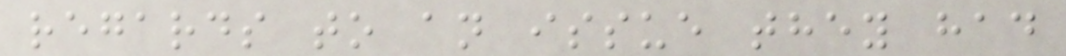regards to an issue they had
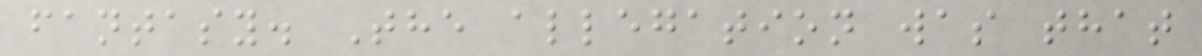fantasy. The allegation was that
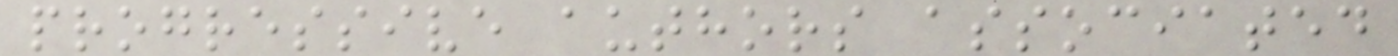progressive authors associated
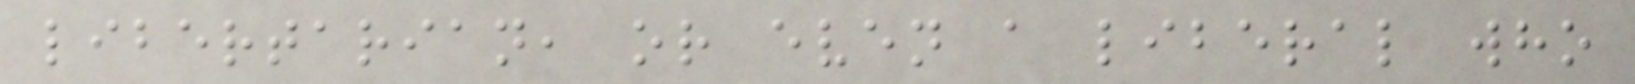libertarian, or even a liberal who
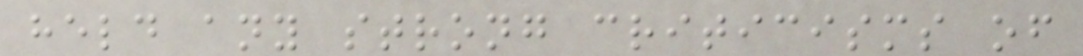held any strong criticisms of
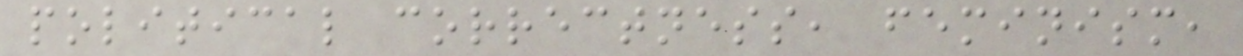political correctness, feminism,
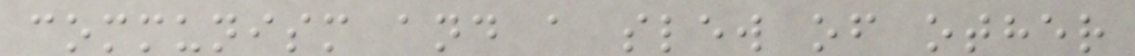communism and a slew of other
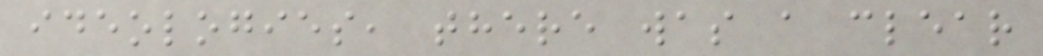ideologies, there was a clear
